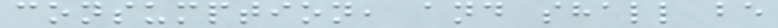consumption, and shall be
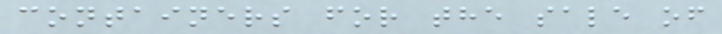containers for the sale of
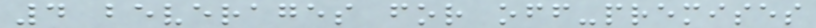4 beverages for off-premises
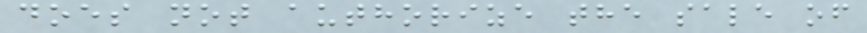does not authorize the sale of
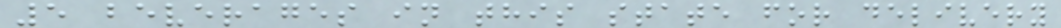5 beverages in this state for delivery
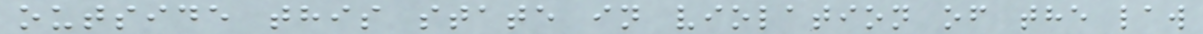outside this state in violation of the law
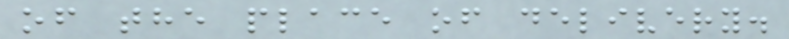of the place of delivery.
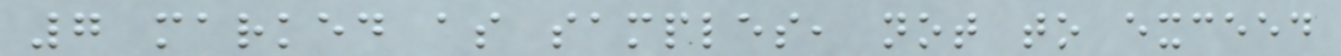7 marked as samples, not to exceed
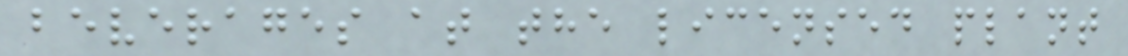beverages at the licensed plant
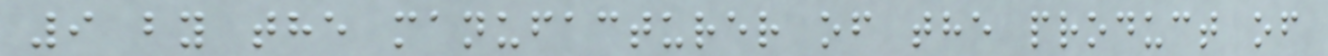9 by the manufacturer of the product of
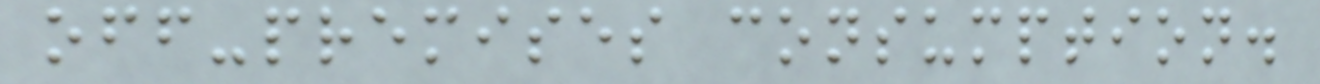off-premises consumption.
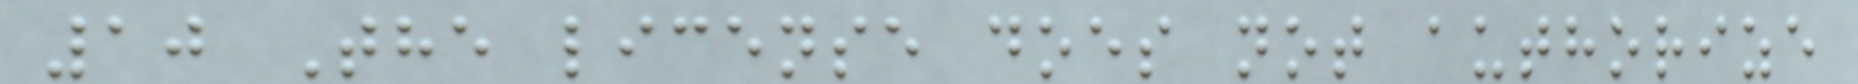10 The license does not authorize
